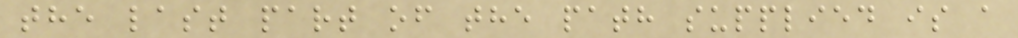the last part of the path supplied is a
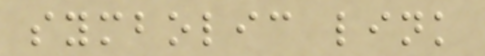symbolic link
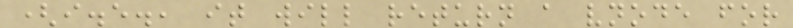(i.e., it will return a vnode for
